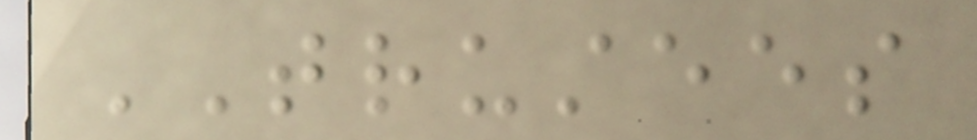TRUSTEES
